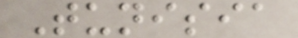Tunisia
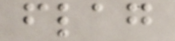flag
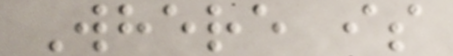Where is
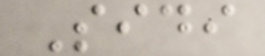Sidi
